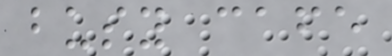busy cafe
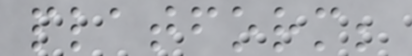platform;
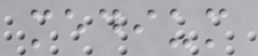medium
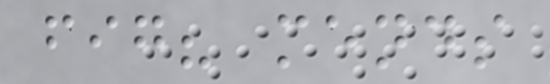fig? mends
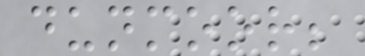dunmoor;
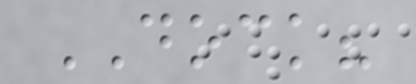DOCK?
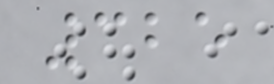325
